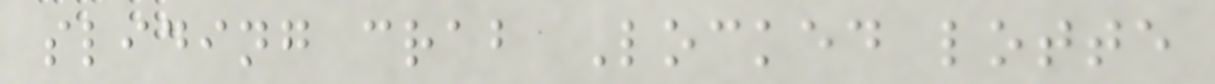sliding crab Locked lotte
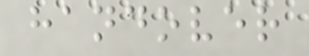handover
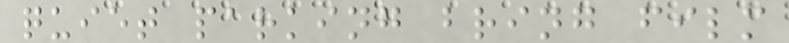quiet parking bring film
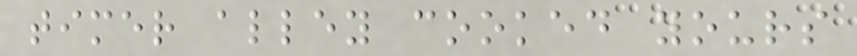timer alley cooked yours
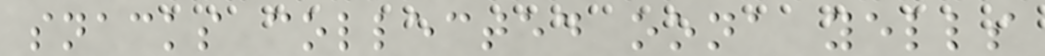snacks collected oona yells
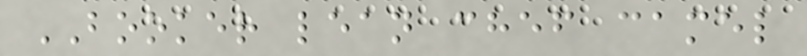BOOKER lean chef camel
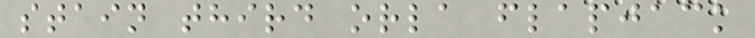stain third orla flapjack
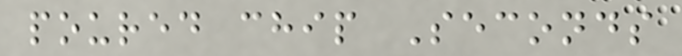poured chip Seconds
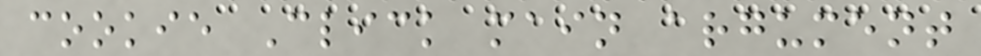cookie Click main argument
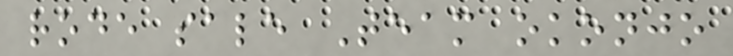rode sale Team okonjo
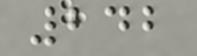242
